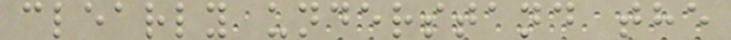clearly understand the
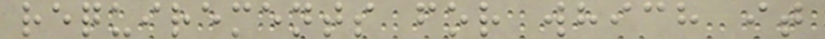requirements for which it
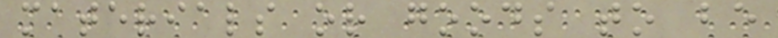materials or goods to be
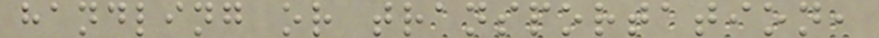handling or transportation,
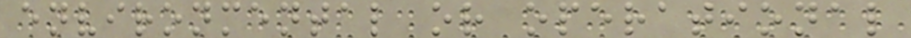environmental or operational
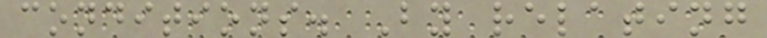conditions. By relating
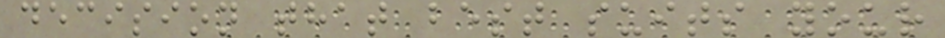decision that best suits your
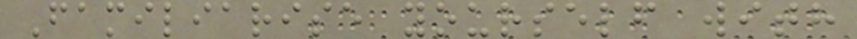Familiarise yourself with
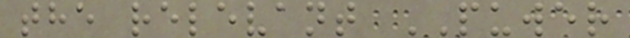the relevant PUWER
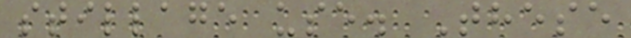stillage use. These
